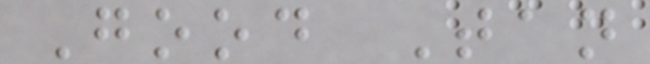Good Tan
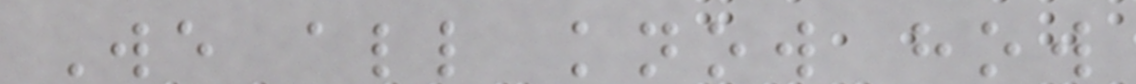We all know how
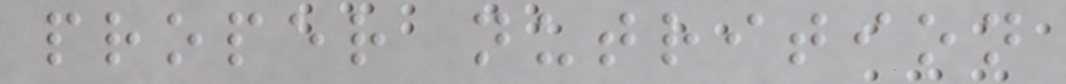proper nutrition
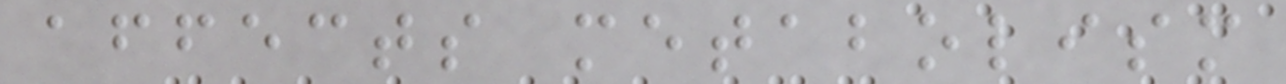affects metabolism
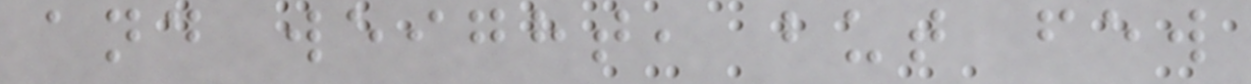and weight, but few
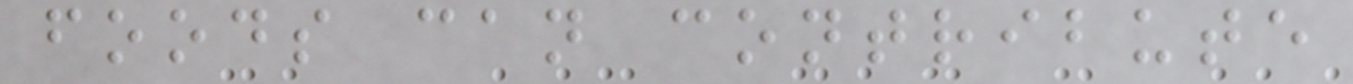foods can contribute
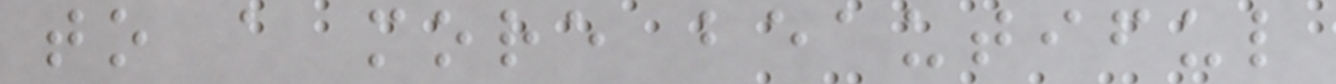to a more beautiful
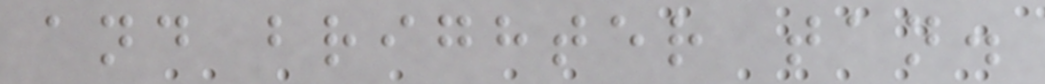and brighter tan.
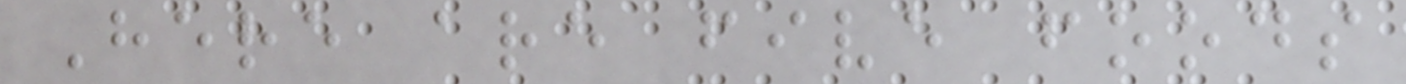Here are five foods
